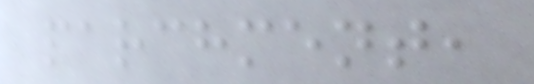parchment,
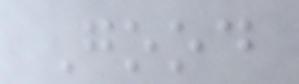Good
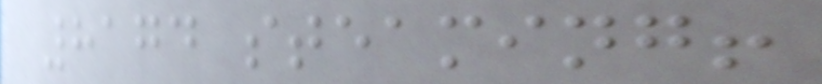8174 steaming!
